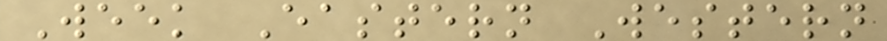Week Eastern Western
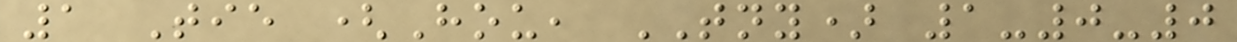1 Tie (Hou, TNY) 1-0-0
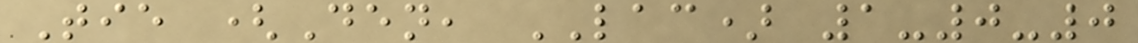Tie (Den, LAC) 1-0-0
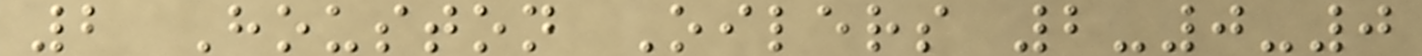2 Houston Oilers 2-0-0
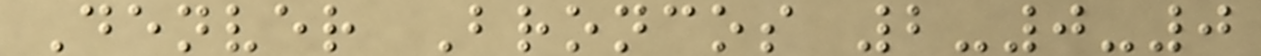Denver Broncos 2-0-0
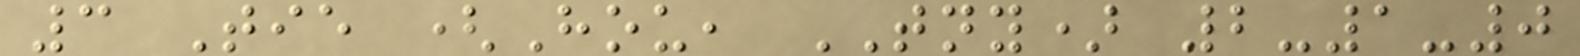3 Tie (Hou, TNY) 2-1-0
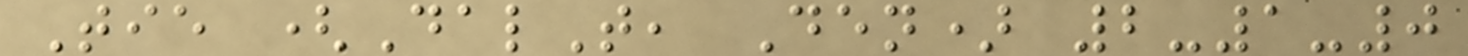Tie (DalT, Den) 2-1-0
